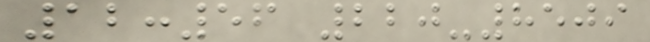12:56 220-8509
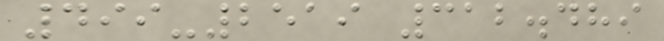499-2519 312.489
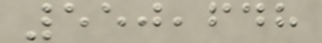550,648
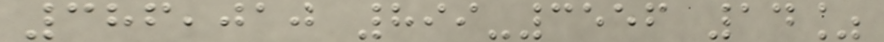386,010 899-3556 14%
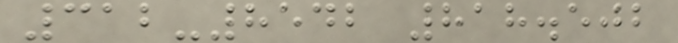312-8542 818.502
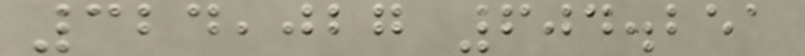324,027 604.251
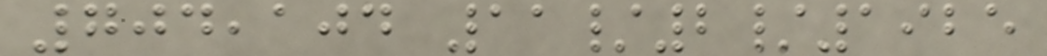704,104 11/2/1925
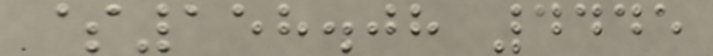$158.08 4445
